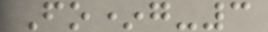Fo*g-3
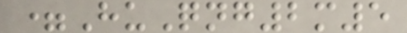=HuQng2m5
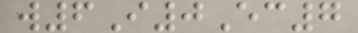w6I0Ec7
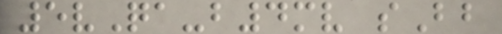5vQa-b4mv sBb
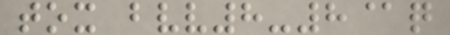tox bvv8-8@q
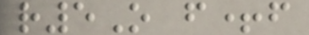r5O f+f
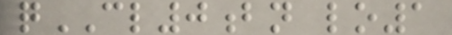qCL0bn lo1
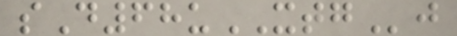sD68uXTGj
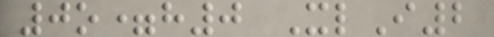0o=h0 XlI2
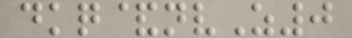dkq&nvZ0
